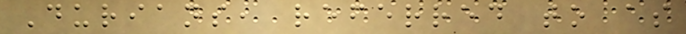Durians, referred to as
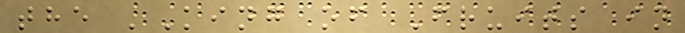the 'King of Fruits in
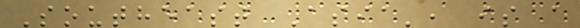Southeast Asia', is a
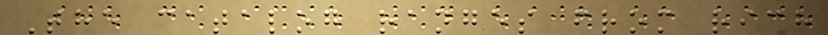The catalog ranges from rich
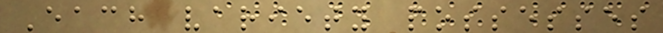Each variety possesses
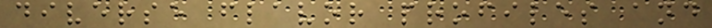diverse flavor profiles and
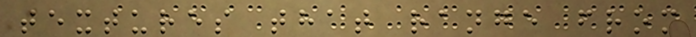textures that range from
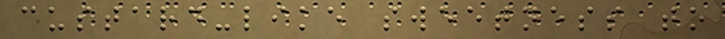custard-like sweetness to
